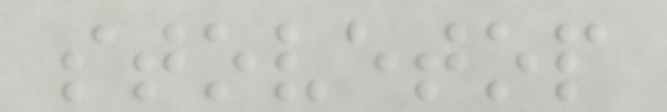stovetop
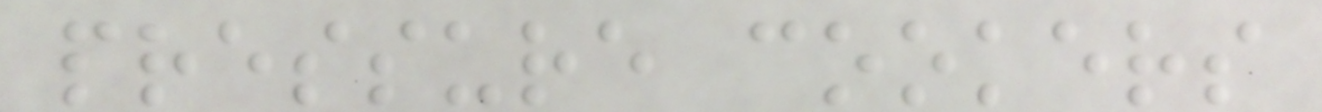pressure cookers
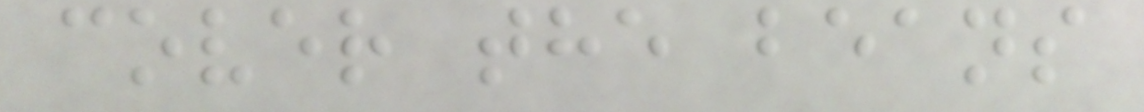cover the beans
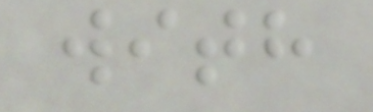with
